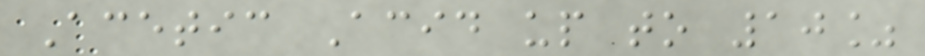Acetic Acid up to 10%
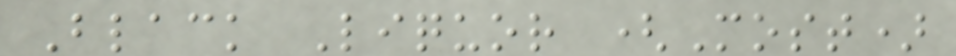Black Liquor (Most)
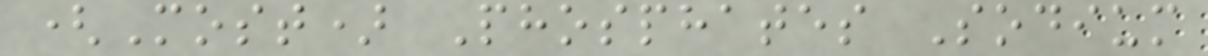(Most) Phosphates Sodium
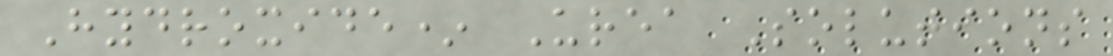Hydroxide* Urea Solutions
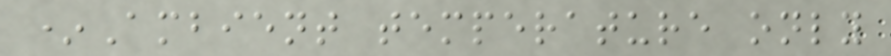*Ambient temperature only
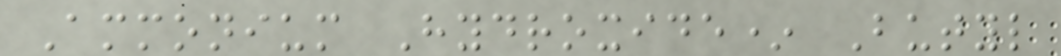Ammonium Hydroxide* Butyl
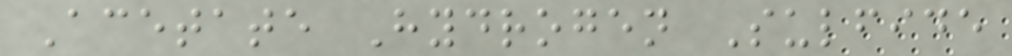Acetate Hydrogen Sulfide
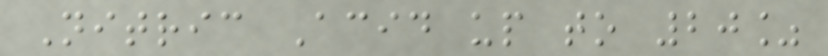Nitric Acid up to 20%
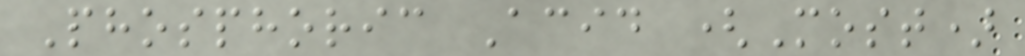Phosphoric Acid (Most)
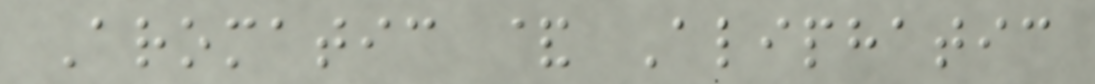Aromatic & Aliphatic
